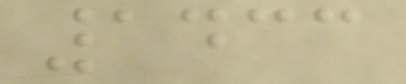1433
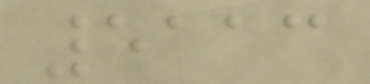5113
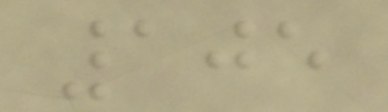105
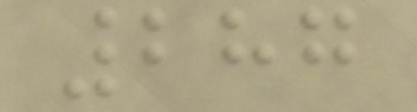287
